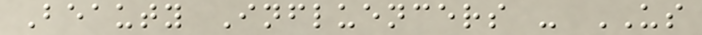Beauty Influencers - US
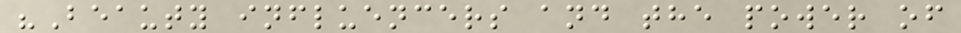"Beauty influencers and the power of
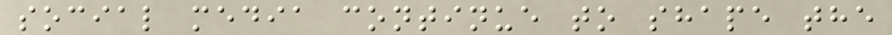social media continue to shape the
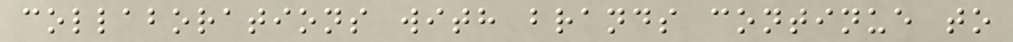collaborations with brands continue to
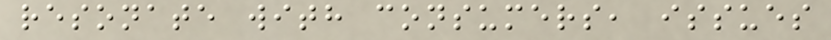resonate with consumers, issues
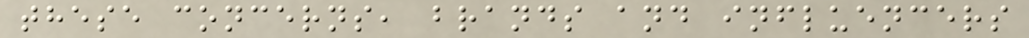these concerns, brands and influencers
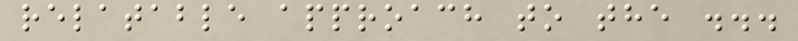relatable approach to the ...
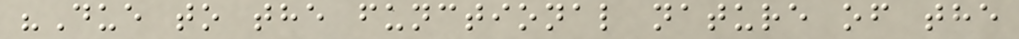"Due to the functional nature of the
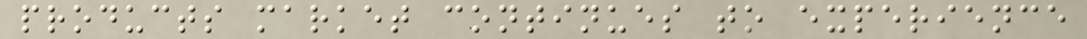products market continues to experience
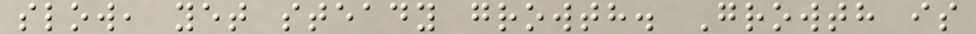slow, yet steady growth. Growth is
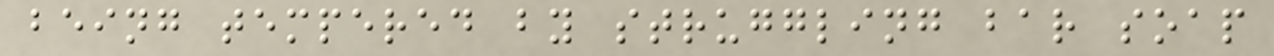being tempered by struggling bar soap
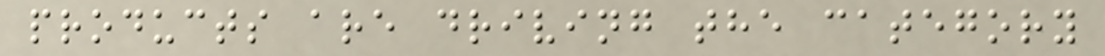products are driving the category
